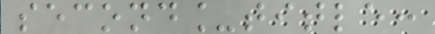second_title:
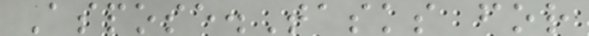Aspose.Tasks for
